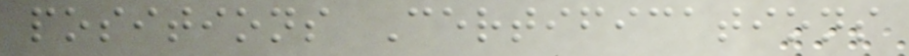positions Certifications
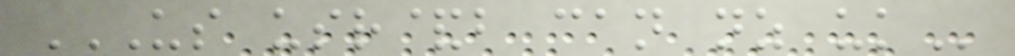US USR&B CAN NZ UK
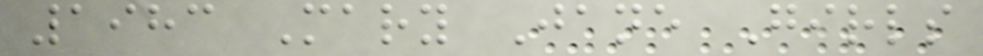1983 Mary Jane Girls
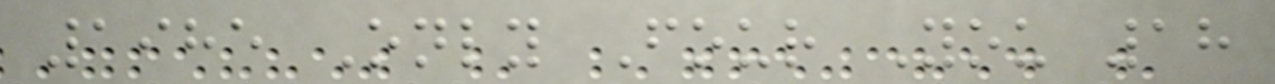1985 Only Four You 18
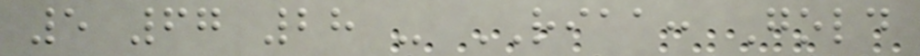5 67 28 - RIAA: Gold
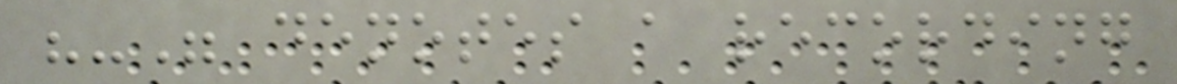"-" denotes a recording
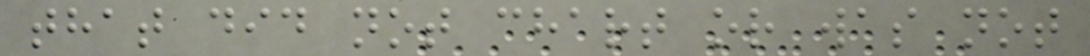that did not chart or was not
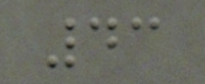43
